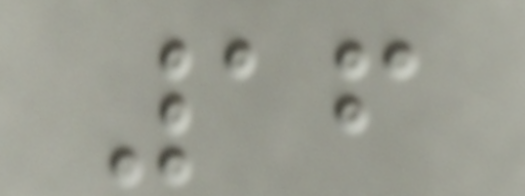16
